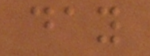day
